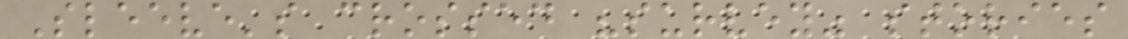Sleeve's crossed "survey" stories
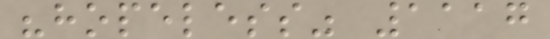"hopeless" 1117
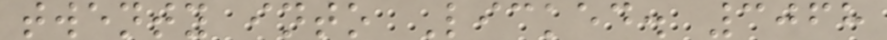twenty into Licked. 3068
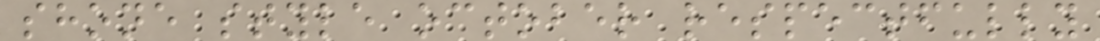shone style october respectfully
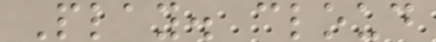Play. cloud
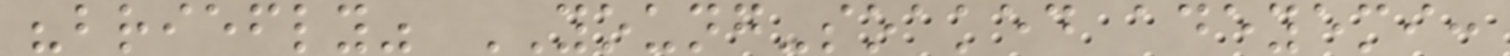"briefly" YOUNG-soaked adeyemi:
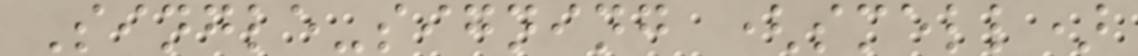Single-signing (smell)
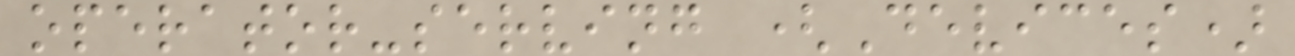operator-serving (Devices)
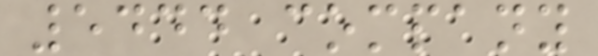5444 company
